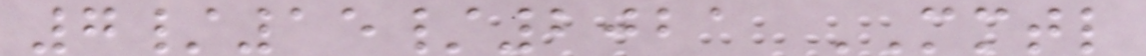7/15/2021 MMTL
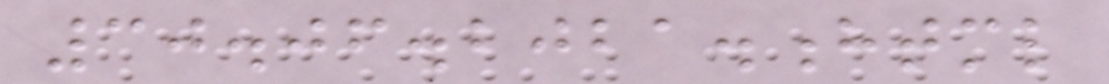30.06.2021.html
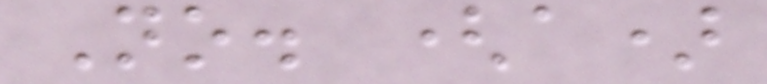No. (a)
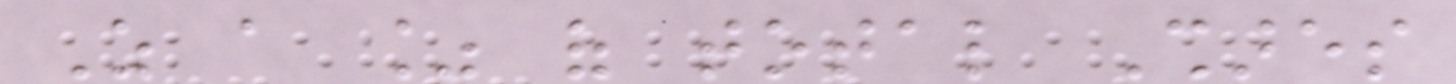As a % of total Shares
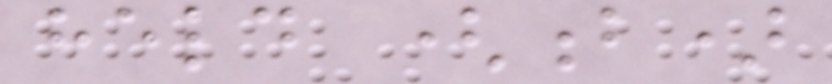held (b)
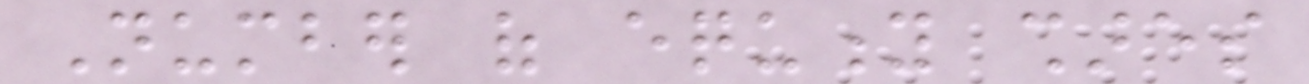Number of equity shares
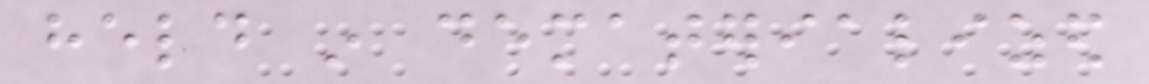held in dematerialized
